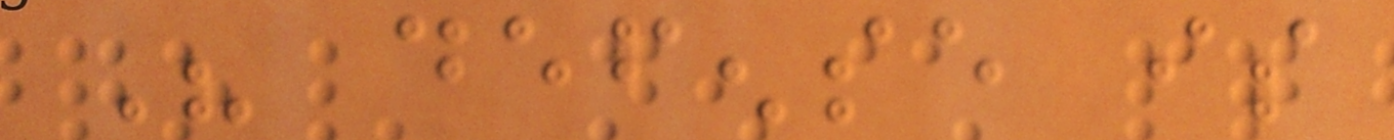His defense is
